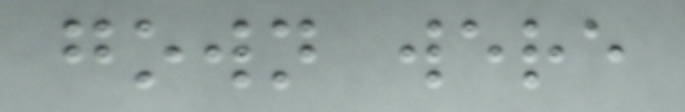gown were
